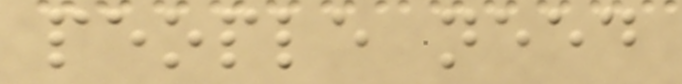people need
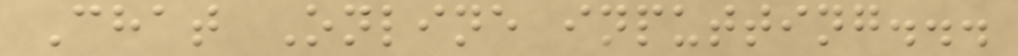Chat Online inputting...
